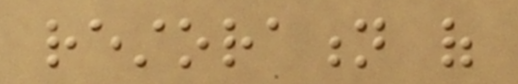restoration of
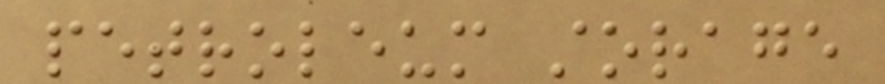petroleum storage
